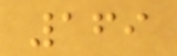169
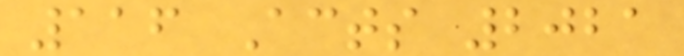116 Acts 2021
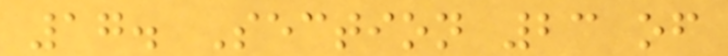17. Section 23 of
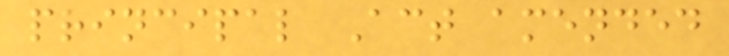principal Act amended
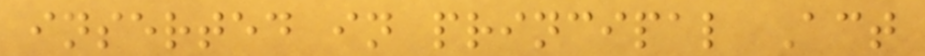inserted in principal Act
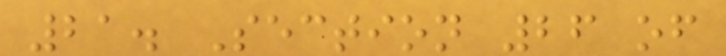21. Section 26 of
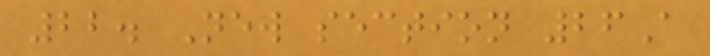22. New section 26A
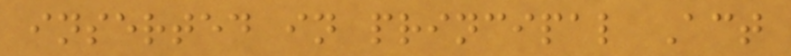inserted in principal Act
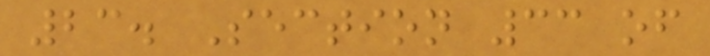23. Section 33 of
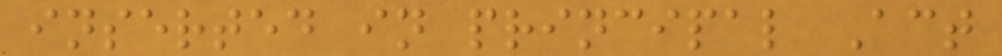inserted in principal Act
